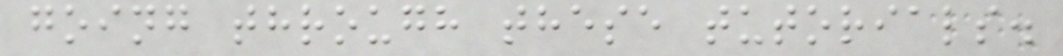going through these tutorials.
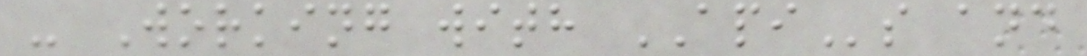- Working with APIs and
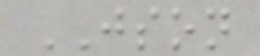JSON
